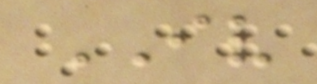IV
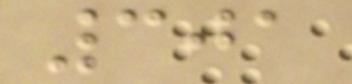301
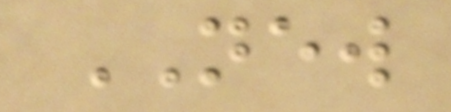NEW
